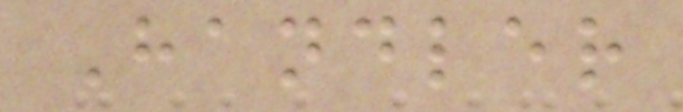Handler
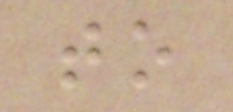to
